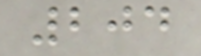204
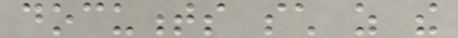documents such as the
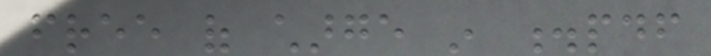free of charge in .pdf
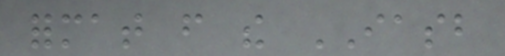format from the IASB
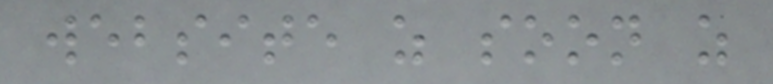website as soon as
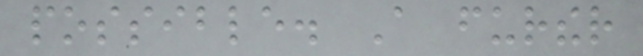possible. A further
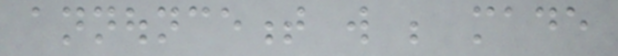announcement will be made
